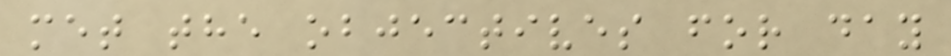met the objectives for day
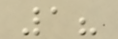1?
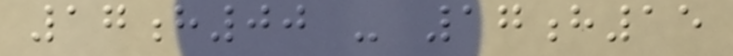17h00 - 17h15
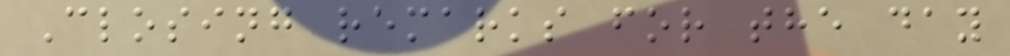Closing remarks for the day
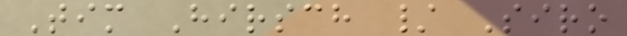Tim Hirsch / Siro
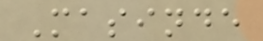Masinde
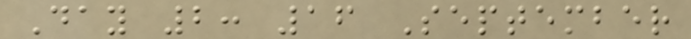Day 2: 16 September
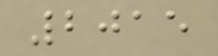2015
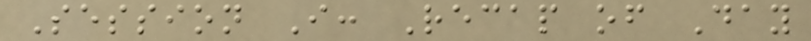Session I: Recap of Day
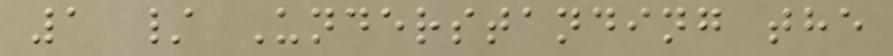1 / Understanding the
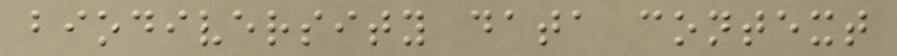biodiversity data context
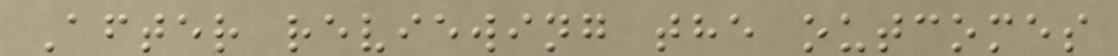After reviewing the outcomes
